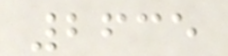2635
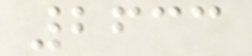2633
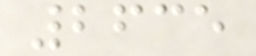2635
